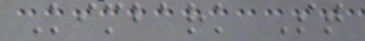Kimbark St
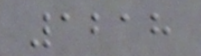1218
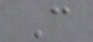C
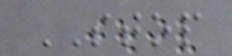STOP
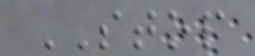STOP
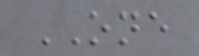ONE
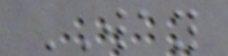WAY
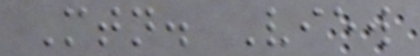Mtn. View
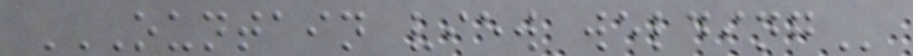OUNTAIN VIEW WELDING
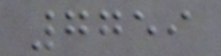7759
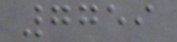7759
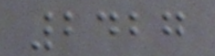2427
